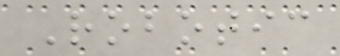Robotic
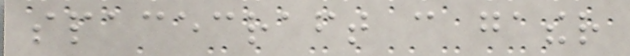spacecraft can gather
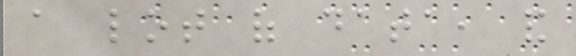a lot of data, and
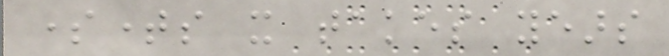sometimes it takes years
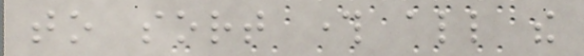to sort through all the
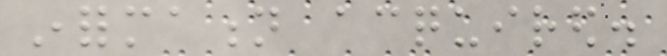information acquired.
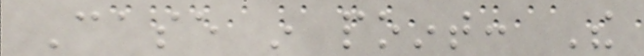Case in point: The
